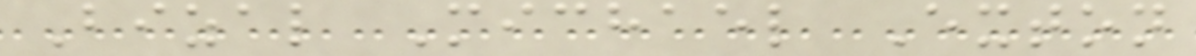Bizal Michael Exton
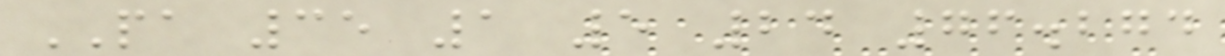PA 35 1 5 24 76.274
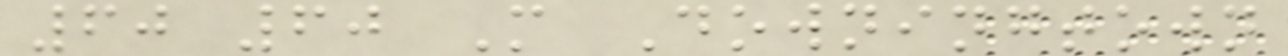60 60 M Downingtown
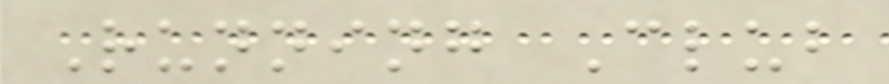Running Club
